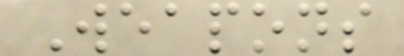Weapons
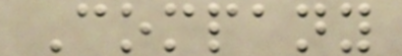Company
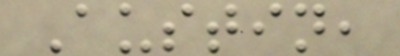Austin,
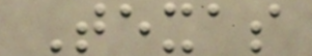Texas
